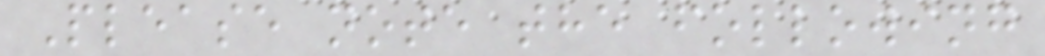Please note the following
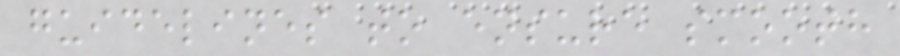guidelines to ensure smooth
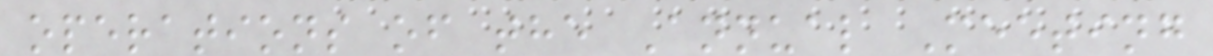operations of the Annual Meeting
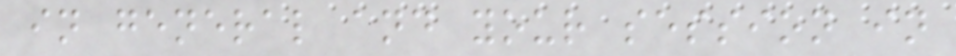in general and your session in
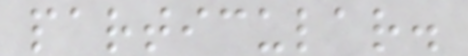particular.
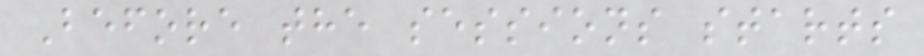Before the sessions starts
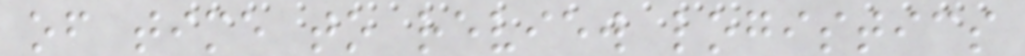of time to review logistics
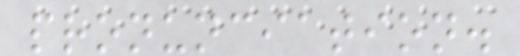pronunciation.
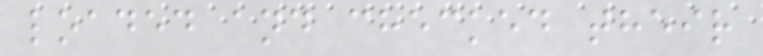loaded and checked their
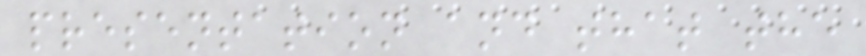presentation and that the
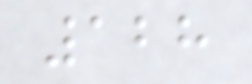128
